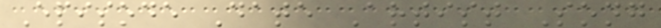Episode Date Artist Song
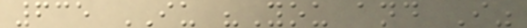635 IU "You and I"
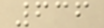636
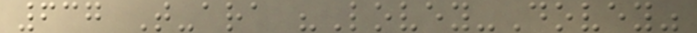637 T-ara "Lovey-Dovey"
